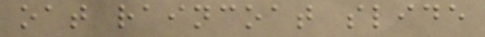oat raincoat slide
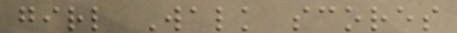girl Walk scores
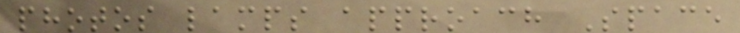photos lamps approach Space
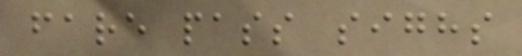fare pass sighs
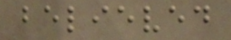believed
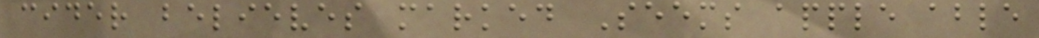cider believes marked Seems apple able
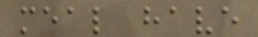meal have
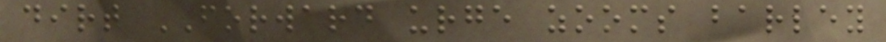dirt FORWARD urge zooms barley
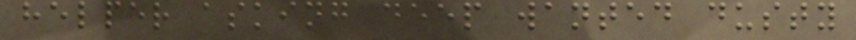helper asking deep wanted dusty
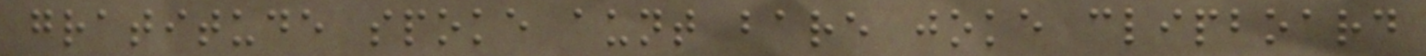gratitude spoke aunt bare joke clipboard
